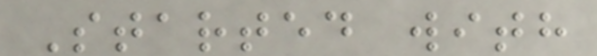Started with
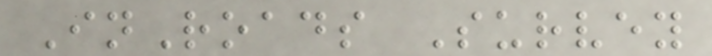InRoads Survey
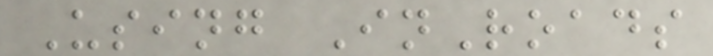Using InRoads
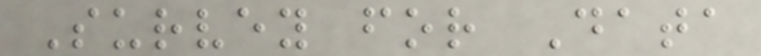Survey for Data
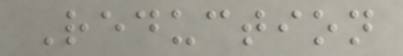Reduction
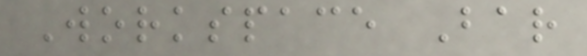Workspace Bar
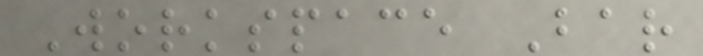Workspace Bar
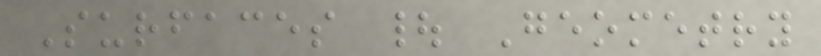Surfaces | Geometry
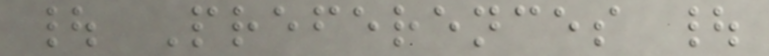| Preferences |
